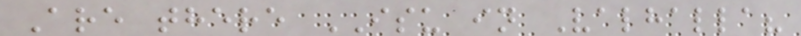Are there ISU in Valhalla?
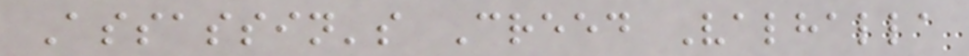Assassin's Creed Valhalla
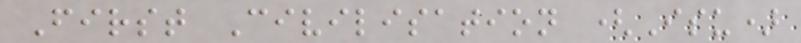First Civilisation (Isu)
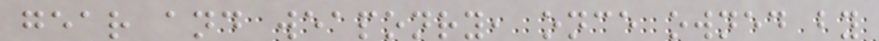gear and weaponry, once owned by
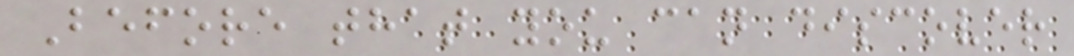Before that you can discover
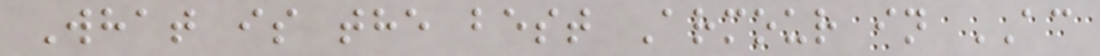What is the best Armour in AC
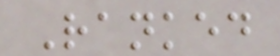Ranked
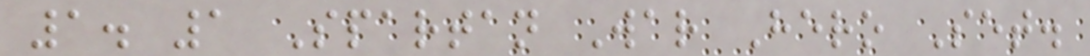1. 1 Spartan War Hero Set.
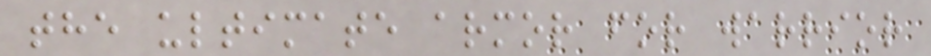the ultimate armor for warrior
